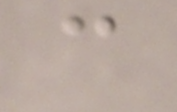can
